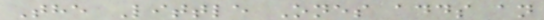The Little Ones adds an
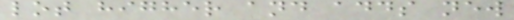lot higher and adds new
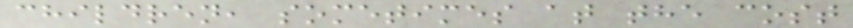children, sometimes at the cost
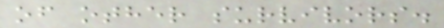of other survivors.
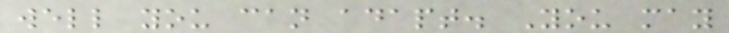well you can adapt. You may
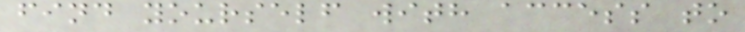find yourself with access to
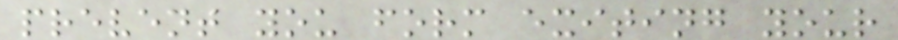prevent you form exiting your
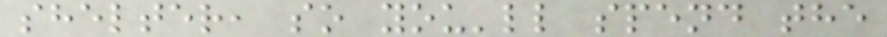shelter, so you'll spend the
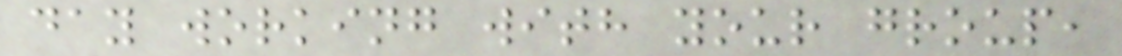day working with your group,
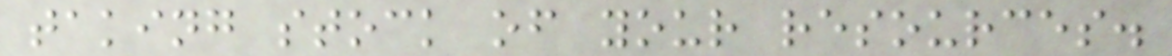taking stock of your resources.
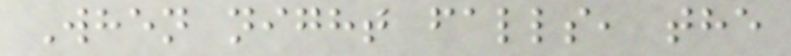When night falls, the
